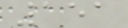151
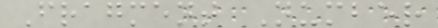Fragment Number
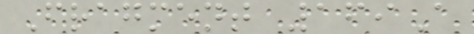Fragment 169A
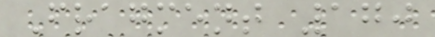Fragment 170
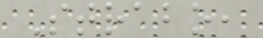Strabo,
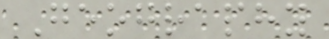Geography
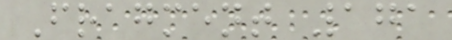Fragment 171
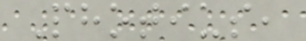Photius,
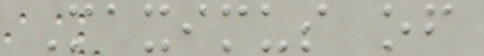Maximus of
